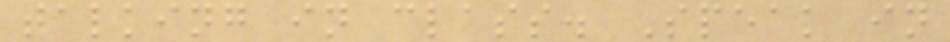talking in class. Speak in
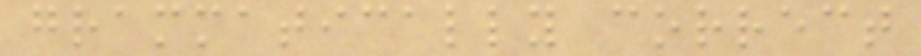grammatically correct
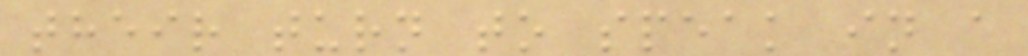their turn to speak in a
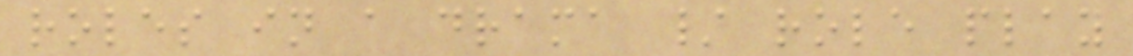roles in a drama / role play
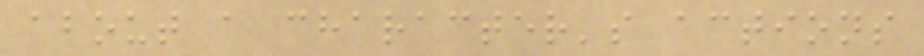about a character's actions
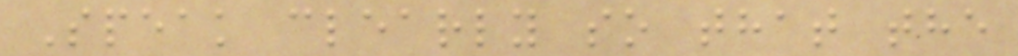Speak clearly so that the
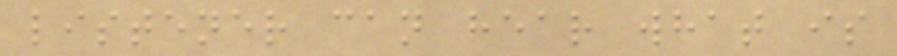listener can hear what is
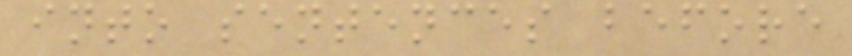into sentences before
